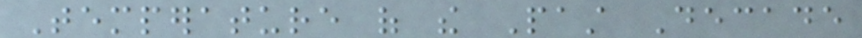Temperature of the Past Decade
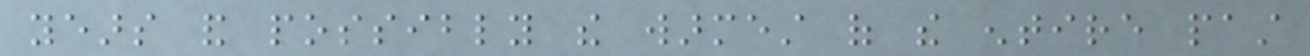years and possibly the warmest of the entire past
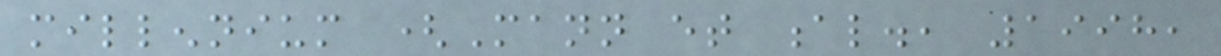millennium (Mann et al., 1998,
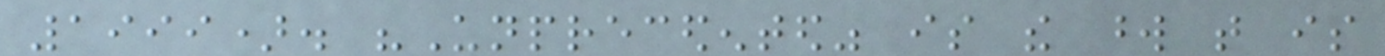1999). "Unprecedented" is the word that is
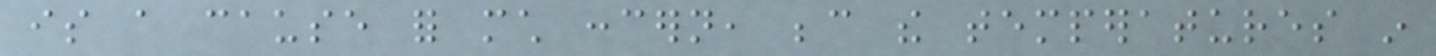is a cause for much concern, because the temperatures in
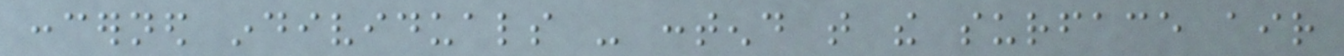concerned individuals - contend that the surface air
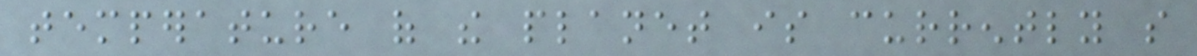temperature of the planet is currently so
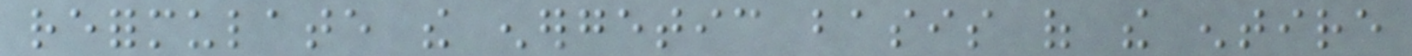reformulate the energetic basis of the entire
